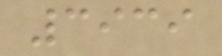3939
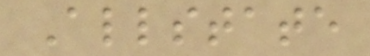Allstate
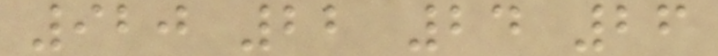920 22 24 26
